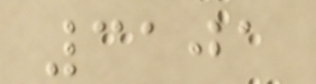3101
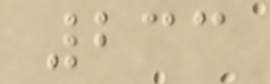233
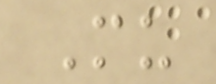Mu
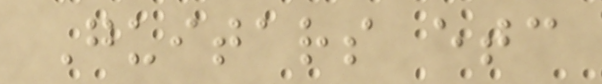Guitars etc
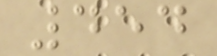454
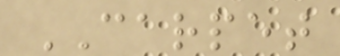CARPET
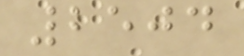2504
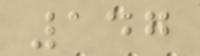147
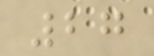27
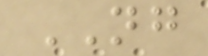NG
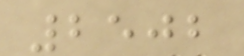2502
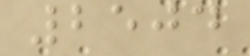2504
